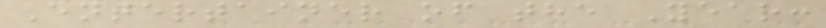Entertainer of the Year:
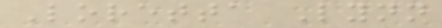Loretta Lynn
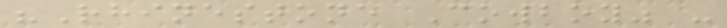"Rhinestone Cowboy" -
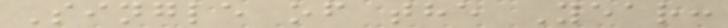Single of the Year:
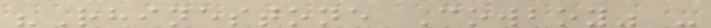"Rhinestone Cowboy" -
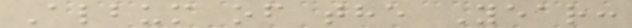Album of the Year:
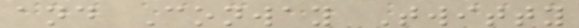and Conway Twitty
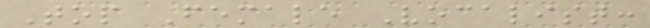Top Female Vocalist:
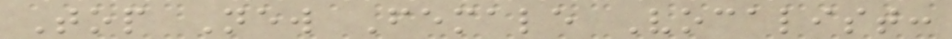Top New Female Vocalist:
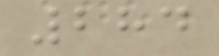284
